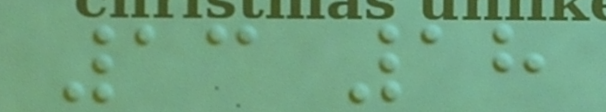13 18
